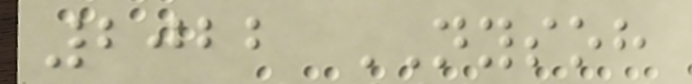2022 NYSOH
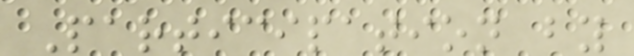Participation by
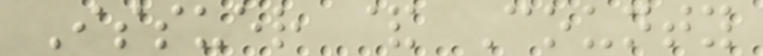Issuer & County
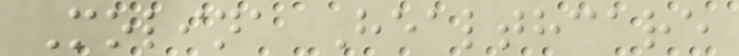Molina Healthcare
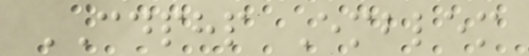CDPHP Emblem
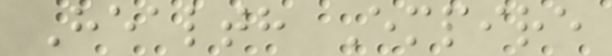Health Empire
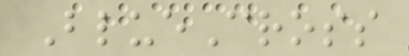BlueCross
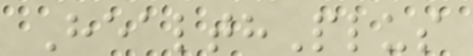HealthPlus
